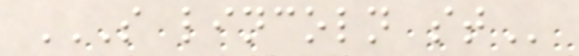S LINCOLN ST
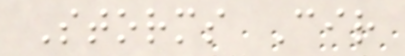Storms Cir
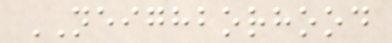NEIGHBORHOOD
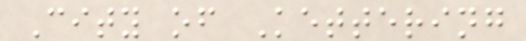City of Kettering
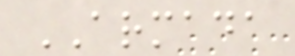ARMADA
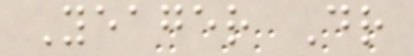Yeager Dr
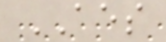AES
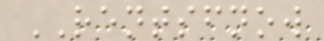RENTSFNOW
